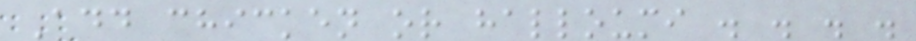Add chicken or halloumi . . . .
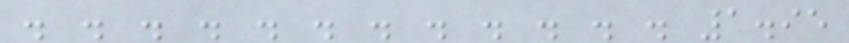. . . . . . . . . . . . 1.95
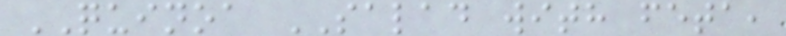QUINOA SALAD with feta,
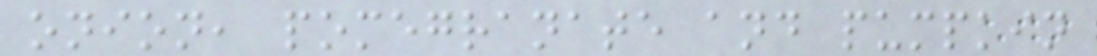onion, pomegranate and pumpkin
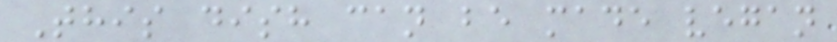This dish can be made vegan
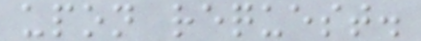upon request.
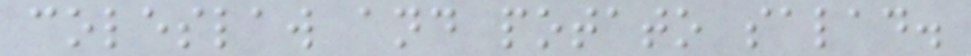coleslaw and potato salad.
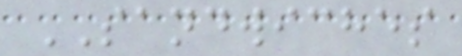SANDWICHES
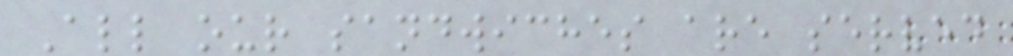All our sandwiches are served
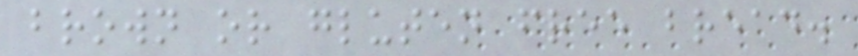brown or gluten free bread.
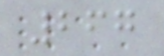267
